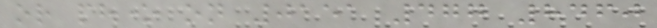or phone on 0151 477 8460
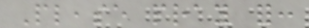Please pray for:
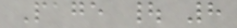Page | 8
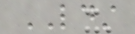LDST
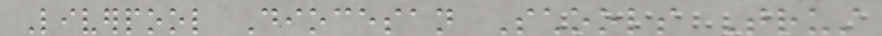Liverpool Diocesan Schools Trust
